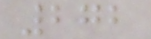272
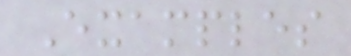Examples
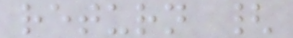return {
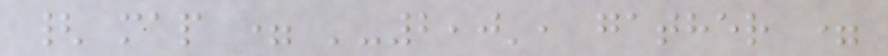{ map = '-2,0', gather =
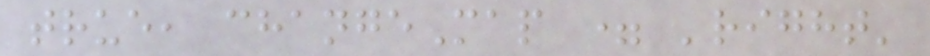true, changeMap = 'right'
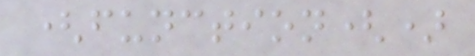(function()
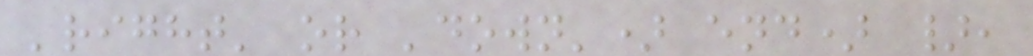'right' or 'down') end) },
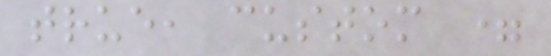true, custom =
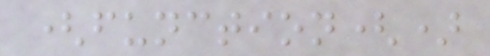(function()
